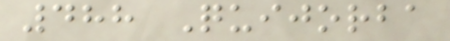488 Quijorba
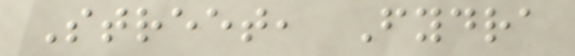Street, Fydra
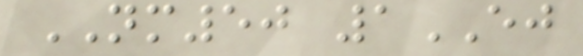NM50 1EJ
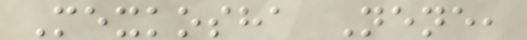Mexkosha Nene,
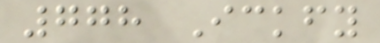778 Ickfy
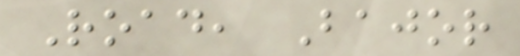Road, Bajor
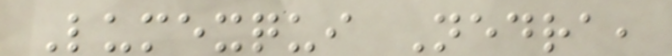Lumexqui Nedra,
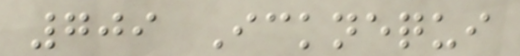709 Icknequi
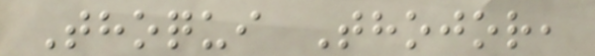Thoqui Thojor,
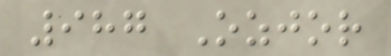987 Ozjor
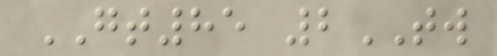GT85 2TW
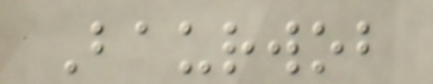Baurwob
